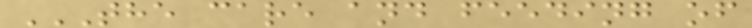THE CARE AND FEEDING OF
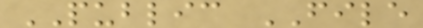PUBLIC FILE
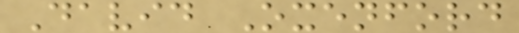David Oxenford
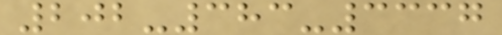202-383-3337
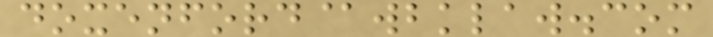doxenford@wbklaw.com
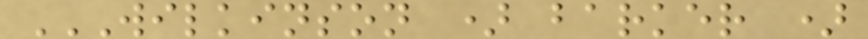WILKINSON ) BARKER )
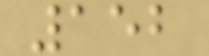152
